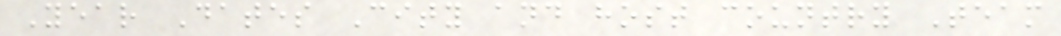Year Dates City and host country Team
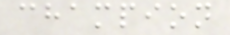champion
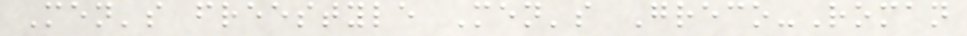Men's freestyle Men's Greco-Roman
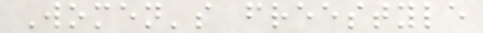Women's freestyle
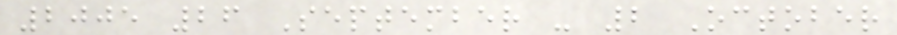2005 26 September - 2 October
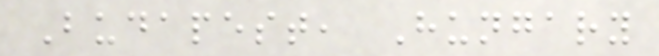Budapest, Hungary
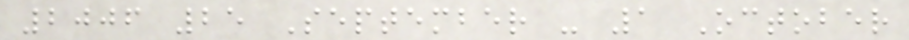2006 25 September - 1 October
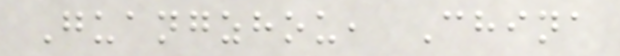Guangzhou, China
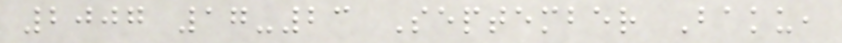2007 17-23 September Baku,
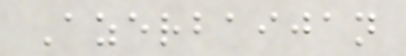Azerbaijan
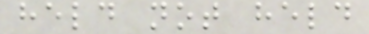held not held
